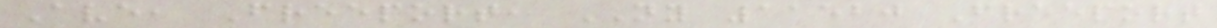Ave, Freeport, NY 11520 Freeport
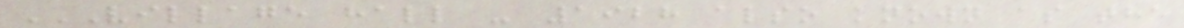VILLAGE HALL - 1928 ALSO KNOWN AS THE
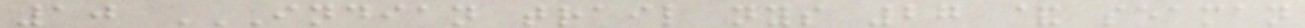10 INDIAN TRAIL NYS 27 & SEAMAN
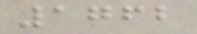1762
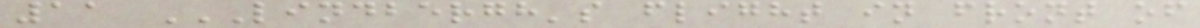11 LINDBERGH'S FLIGHT IN FRONT OF
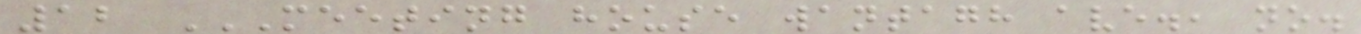12 MEETING HOUSE WANTAGH AVE., NO.
